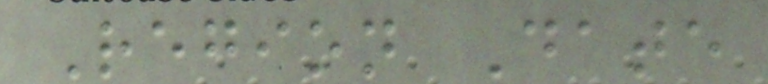Region Date
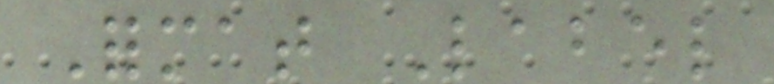Format Label
